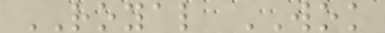ROYAL WOK
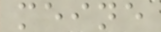meine
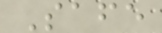Safe
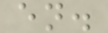en.
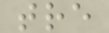tre
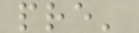pre'
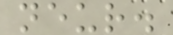neur.
